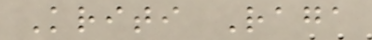Kriti Raga
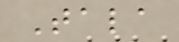Tala
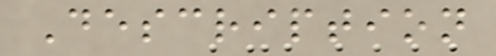Description
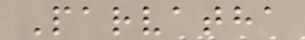Parvatha
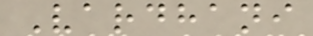Vardhani
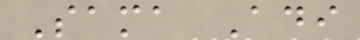Sama Adi
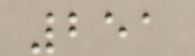251
